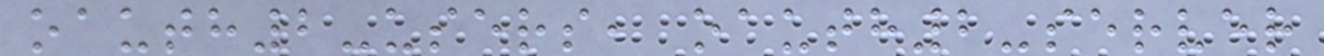oauth2-users, oauth2-server
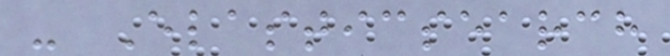- Elasticsearch
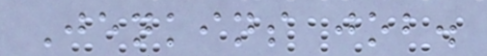Jenkins job.
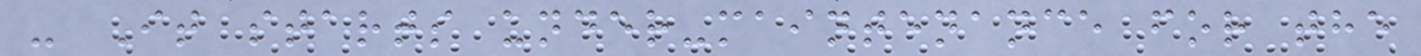- It starts under-maintenance for the
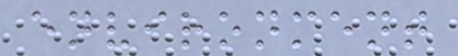environment
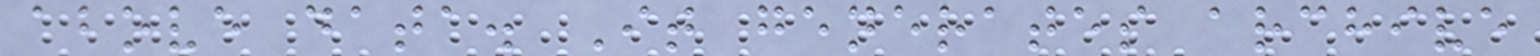above data. It generates archive
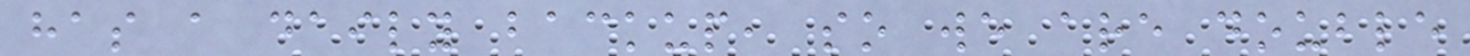has a daily backup, so we are double
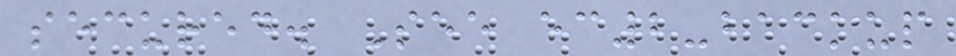secured. See ec2-backup
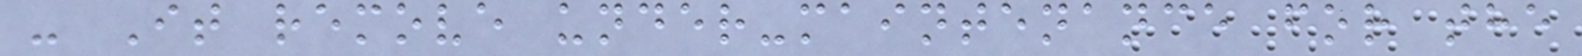- It remove under-maintenance for the
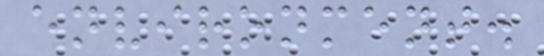environment.
